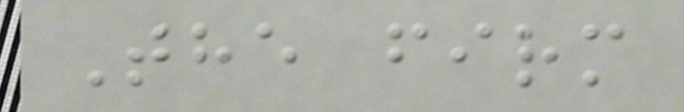The firm
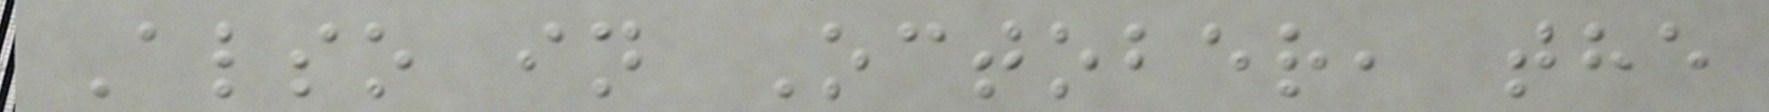Also in October, the
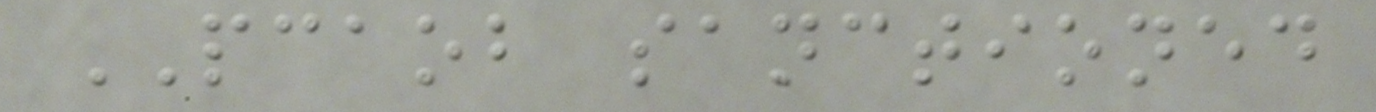PCAOB sanctioned
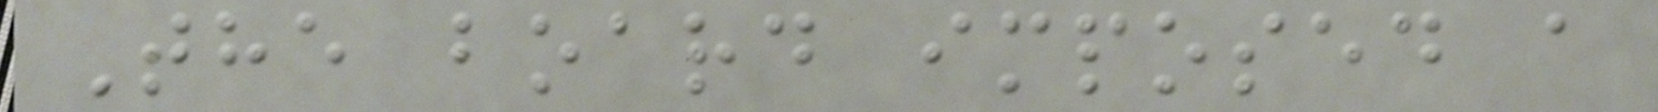The board imposed a
